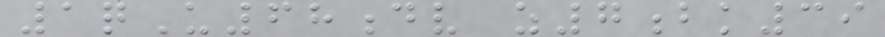1qU68dv z7bk39
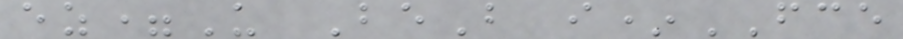ez=U BeB i*FCE
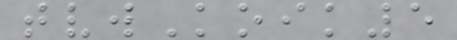tvwKoik5
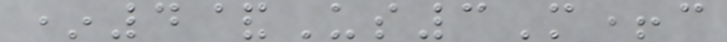*4&Us3M+c
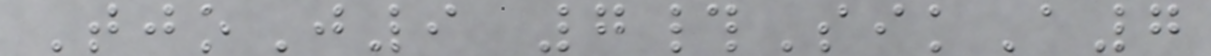TjoJ9 7#SikA7
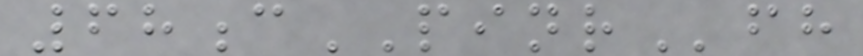68cPINRfh
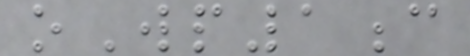oWp1c
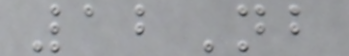12Nb
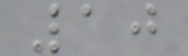10
